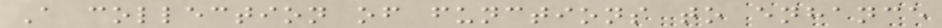A collection of functions to enhance
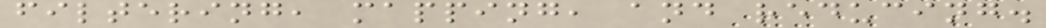filtering, mapping, and reducing.
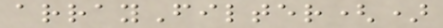arrayFilter()
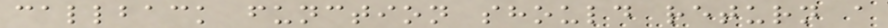callback function should return a
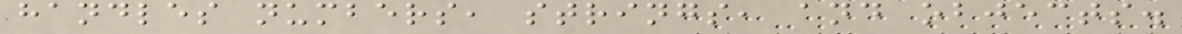handles numbers, strings, and objects.
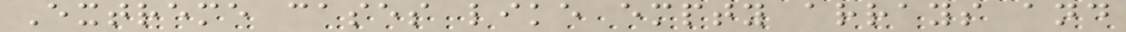Extreme cases like empty arrays and
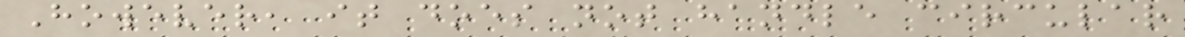However, it does not handle circular
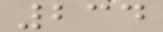234
